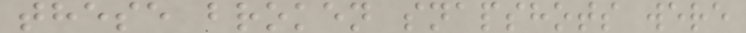these broken snapshots were
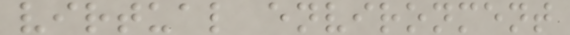virtual environment
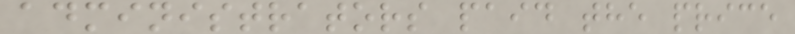administrators paid the price
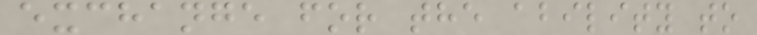exchange for the ability to
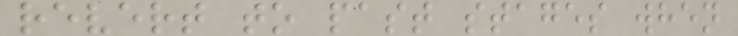revert to past stages when
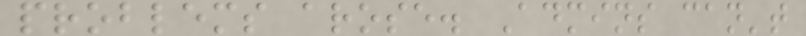problems arose. Admins can't
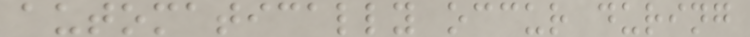automatically occur during
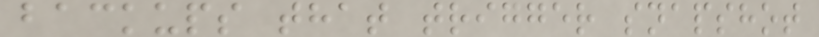backups that trigger snapshot
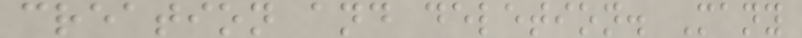creation and deletion. Many
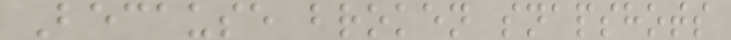Because broken snapshots
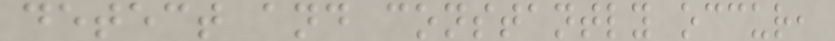detect and constantly occur,
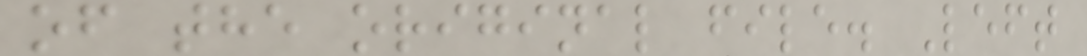of the original file. Left
